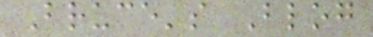Bruce's Blog
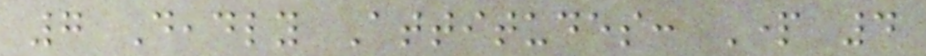7 Deadly Attitudes: Part 4
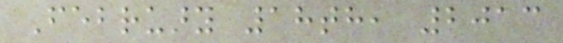February 18th, 2013
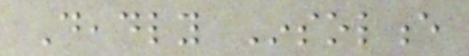Deadly Insolence
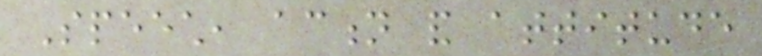Speech, action and attitude
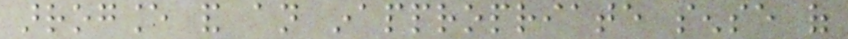arrogance and an inappropriate sense of
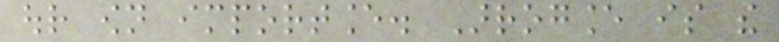our own importance. Arrogance is the
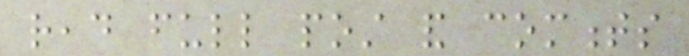read full post and comments
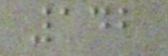142
